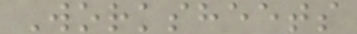Worksheets
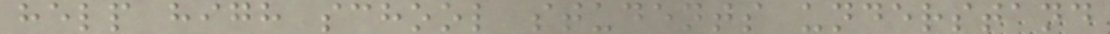help high school students understand
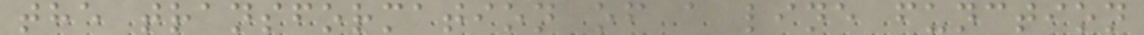the transformation of a line function
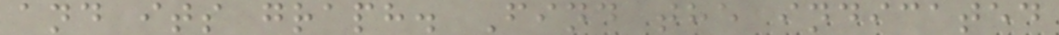and its graph. Find the indicated
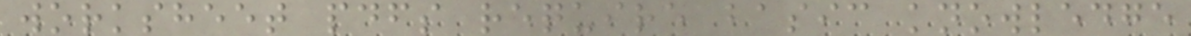worksheet pdfs require basic knowledge
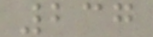237
